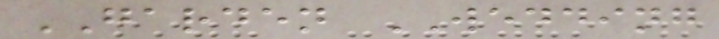GARDEN WEDDING
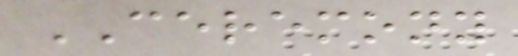CEREMONY
